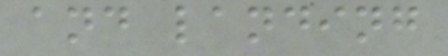and landing
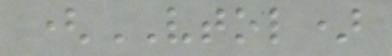(VTOL)
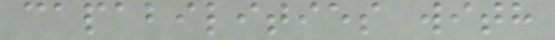capabilities with
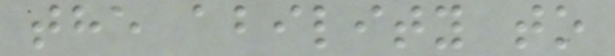the ability to
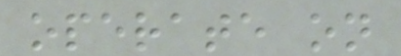operate on
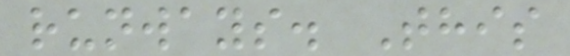runways. This
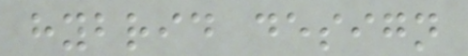hybrid design
